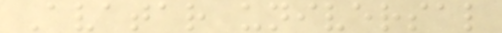Avatar universal
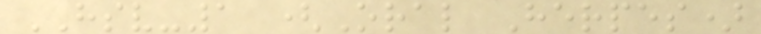HSV-1 (Oral Herpes)
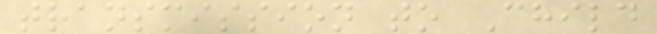transmission to Child
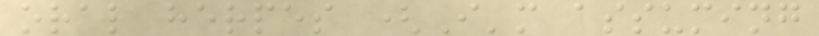oral herpes (I'm assuming
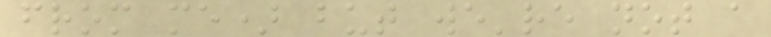from me) but we're not a
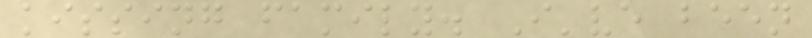kissing family. I've been
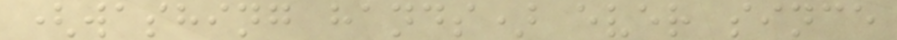(washing hands) ever since
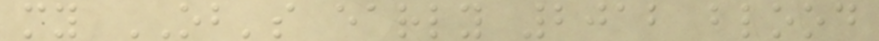my OB's early 2012 blood
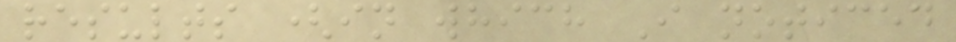results (in which I noticed
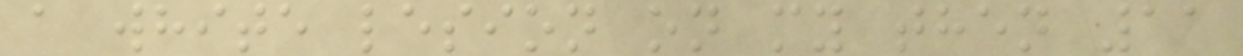a white lesion on my then 11
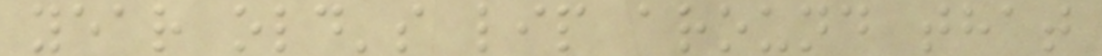year old's lip around that
